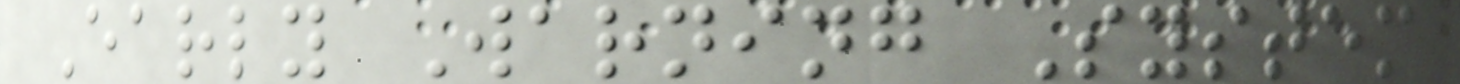Early Warning System
